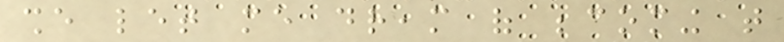she let me dream of becoming that
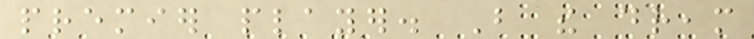premier player. But the dream
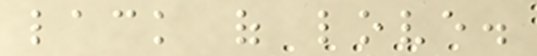lack of love.
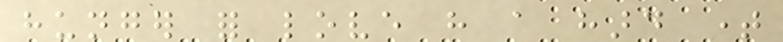hunger for love have a hard time
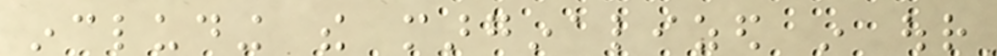including the marginalized in our
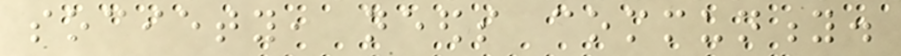society, needs community.
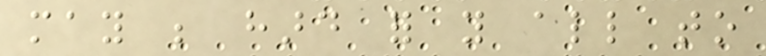may be hard for you all to
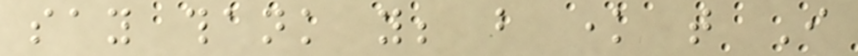say thank you; but know that I
